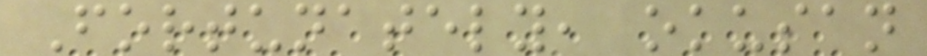Fortunately, okusan
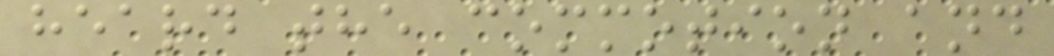heard the commotion and
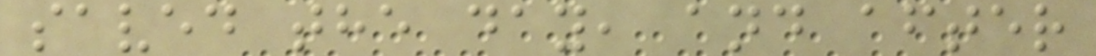saved the day, and after
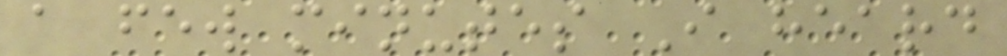a few minutes I heard
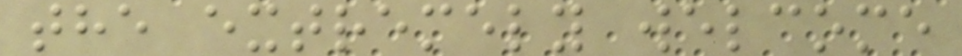the extremely welcome
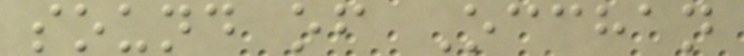sound of Occhan
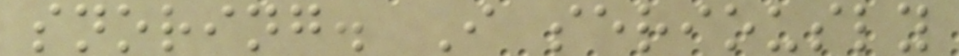snoring. I seriously
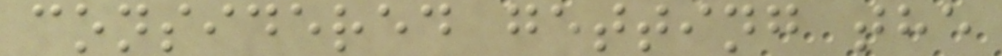considered getting the
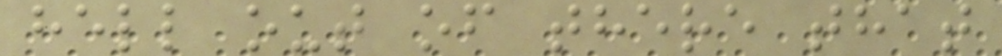hell out of there that
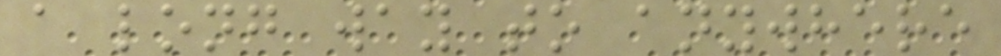a long way to anywhere
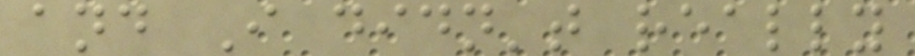and I didn't really
